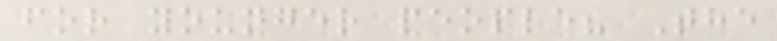for younger people? The
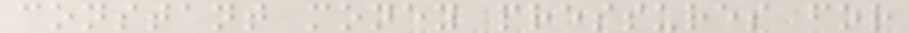constant money pressures for
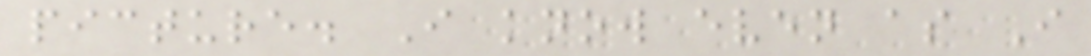picture. I know even as I
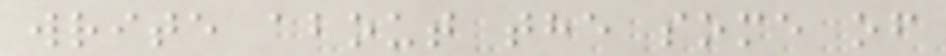write about the some of
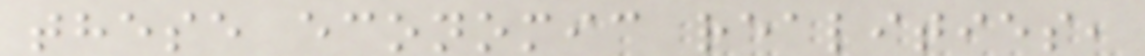these economic realities,
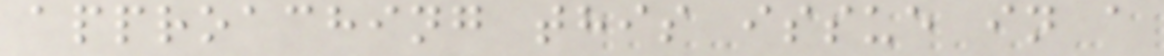approaching this issue in a
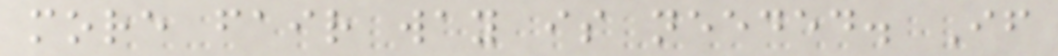more fair way is needed. If
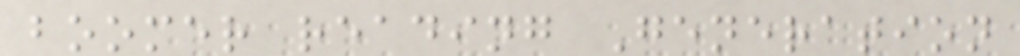boomer reading Generation
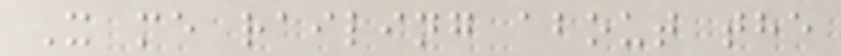X me railing about the
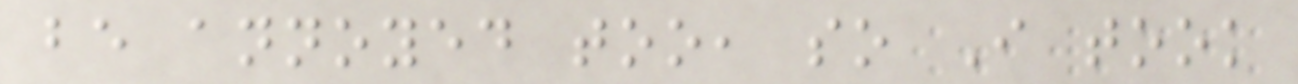be annoyed too, so I took
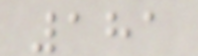181
